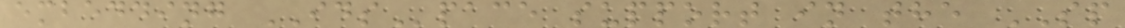embedding IDSpace support in the SP
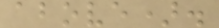above).
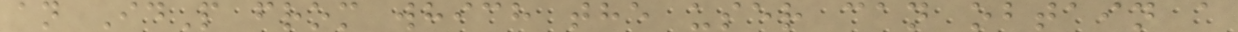an IdP from which the user can obtain a
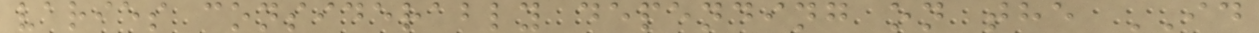varies considerably depending on the ID
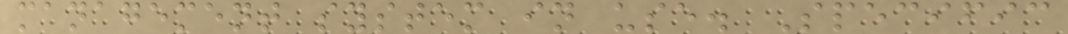management system in use. Specific
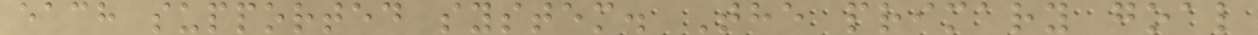each supported system. The primary goal
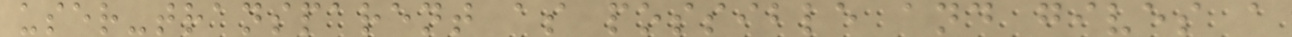user-transparent as possible and gives a
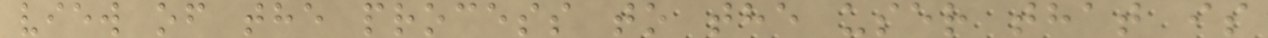view of the process to the user that is
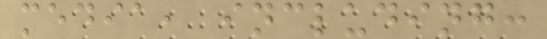media, including:
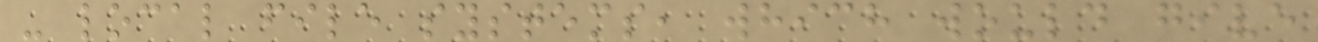- local file systems, which would give
